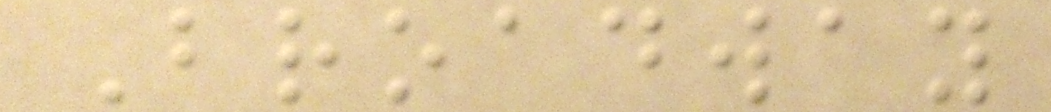Broadway
